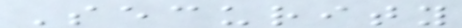Security
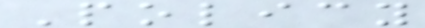Policy
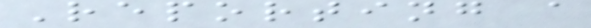Reporting a
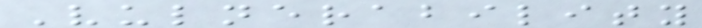Vulnerability
